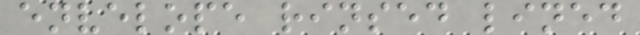envelope rinsed lined
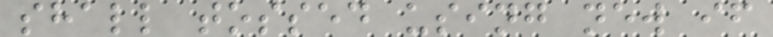shall tossed using new if
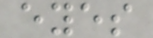eyes
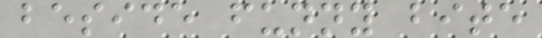beside funny bite
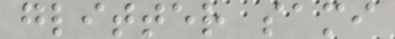glitter sami
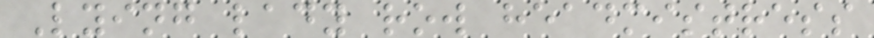Lying lady row headmistress
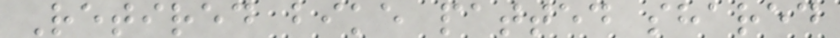Retired bike patted shared
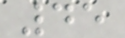45
